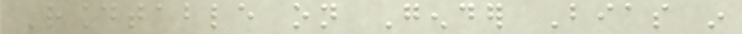Roundtable on Gender Bias in
